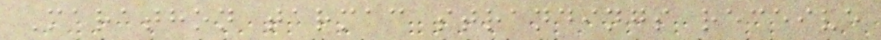Marathon tarmac strandings receive
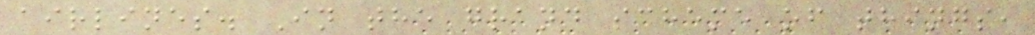airlines. In the grand scheme of things,
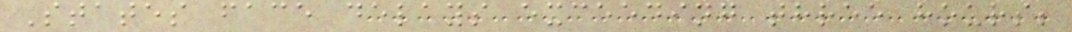States face delays exceeding three hours;
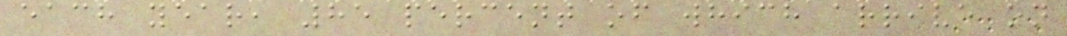each year, 85 percent of which arrive on
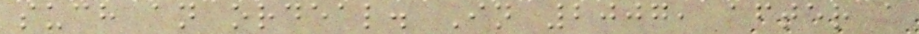such an ordeal. In 2007, after a
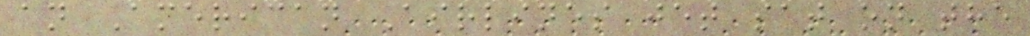an American Airlines jet sat on the
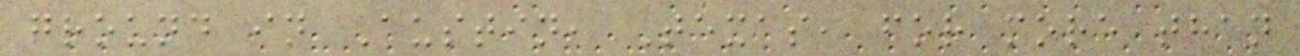ground in Austin, Texas, for more than
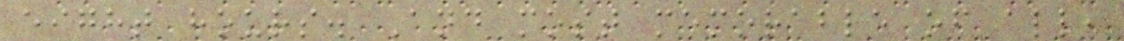eight hours. And most memorable of all,
